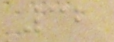32
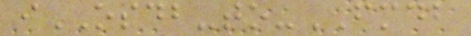iOSDB-to-FMDB
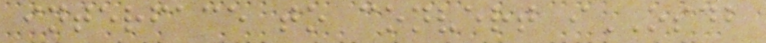interface to convert iOSDB
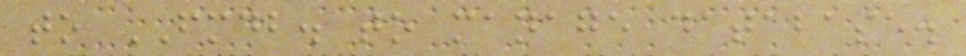to FMDB. to manage database.
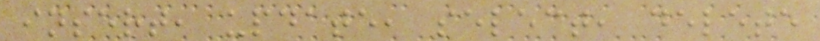insert, update, select, delete
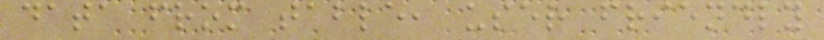data from table, user friendly
